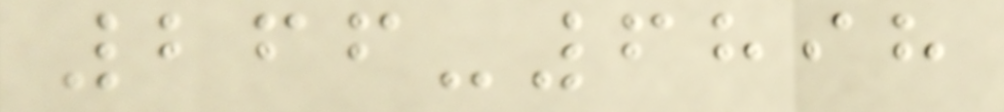266-6898
